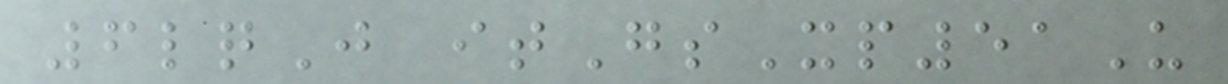6lqJ itGsXp51U
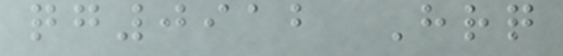qg0912 Hrq
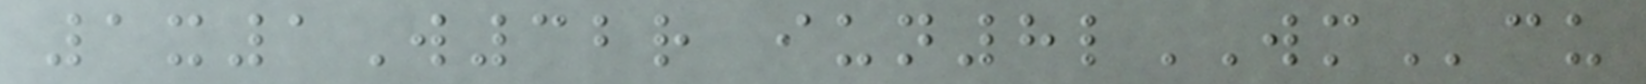1x1W32r iun8lWMcu
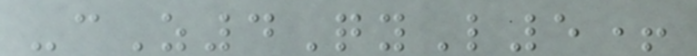-cZ4QyL5+
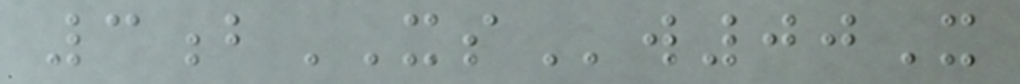3bXSw00X
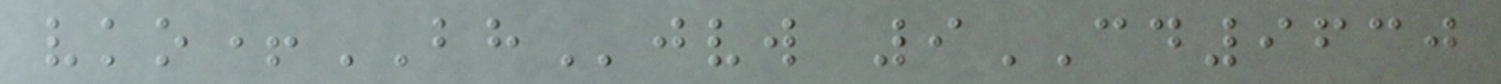vko+BHjvw 9CD9630
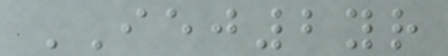IEJ2yr
